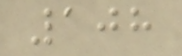108
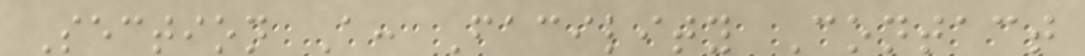Section A: Facility Contact
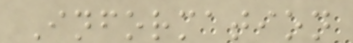Information
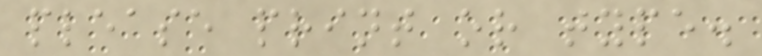please print or type.
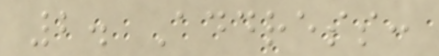2. Address:
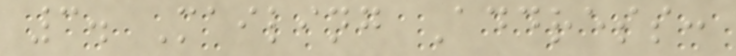3. Mailing Address:
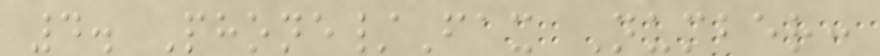4. Phone/Fax Number:
